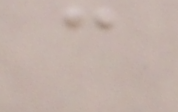c
